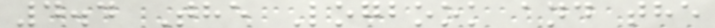4.4 The Logbook and the
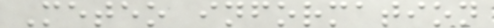Meteo information
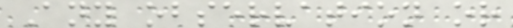Any observation or
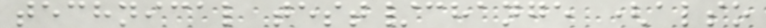technical test/change (also
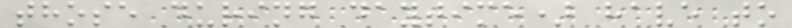those during daytime) have to
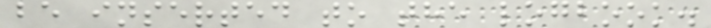be inserted to the logbook.
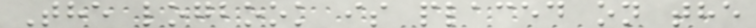The logbook is placed on the
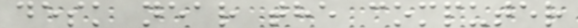desk near the computer
